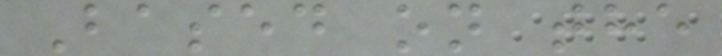Based on the
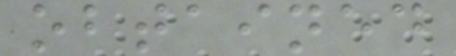obtained
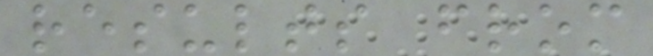results from
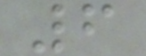6
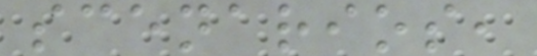scenarios,
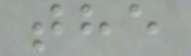the
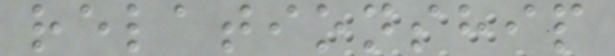relationship
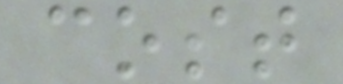cost
